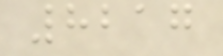8217
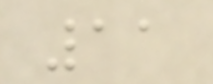11
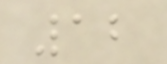12
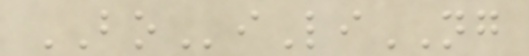BOiLiNG
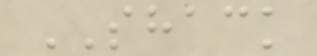SHACK
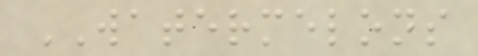WATERMELONS
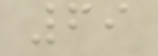69
